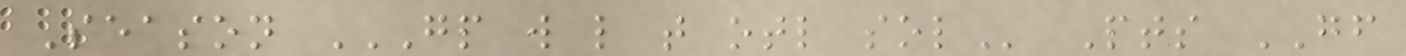Season GP W L T OTL SOL Pts GF
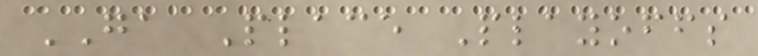GA Place Playoffs
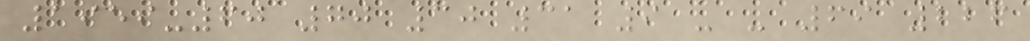1959-60 70 30 31 9 - - 69 226
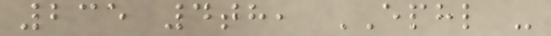235 4th, EPHL -
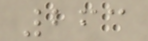263
